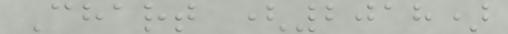Chart (2018)
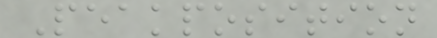Peakposition
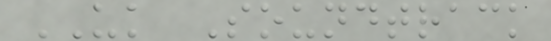UK Soundtrack
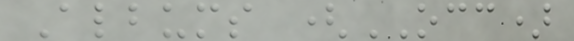Albums (OCC)
